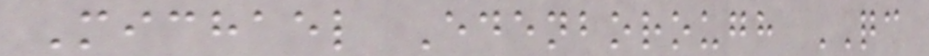Michael Edenborough QC
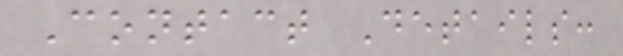Contact Details:
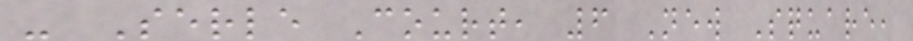- Serle Court, 6 New Square,
